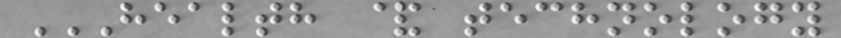HEALTH & TECHNOLOGY
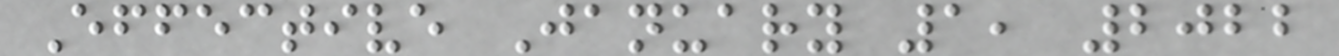Effective January 1, 2022
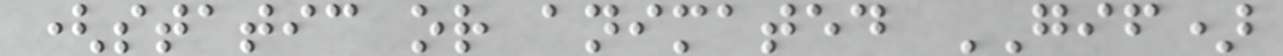(static or animated GIF)
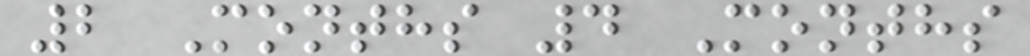2 Months 4 Months
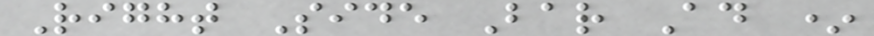Right Side Bar Ad *
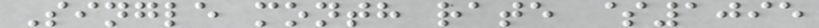Single month rate $1095
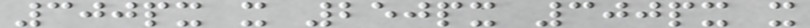300px x 250px 300px x
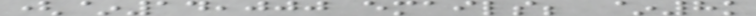(~14,000 emails; ~8k
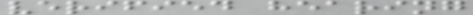verified hearing
